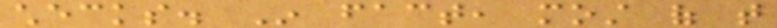checks. In fact, most of that
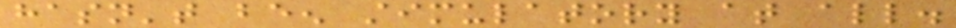hasn't been stimulatory at all.
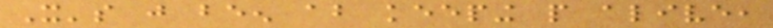It's just been about keeping people alive,
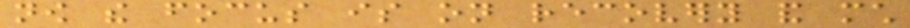now the focus is on recovery and much
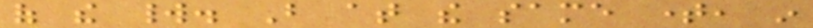of the world. But at the same time, in
